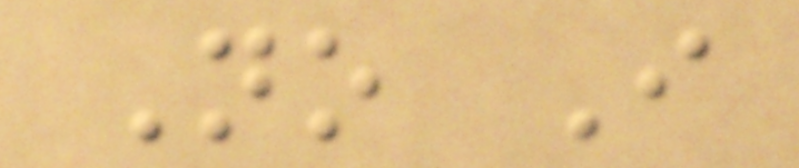No I
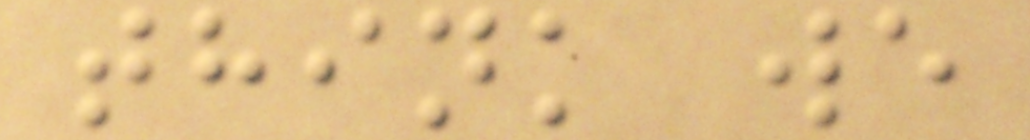think we
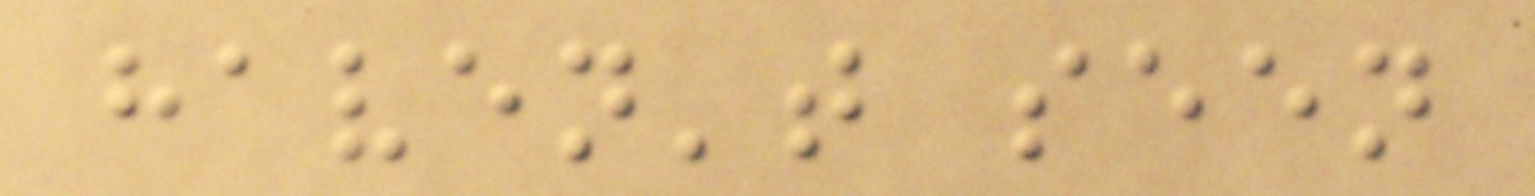haven't seen
